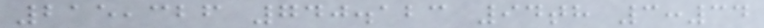215,326 740.123 94th 3:34
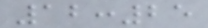12:25
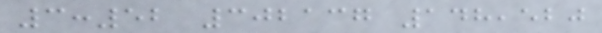3:52 302137 148,520
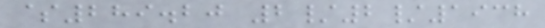$289.20 2/2/1938
